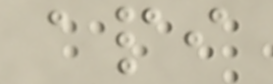api
